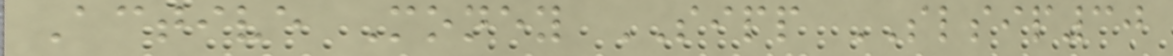Active Money SIPP SLSIP30
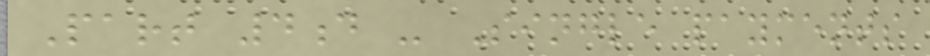Part 4d - Single payments
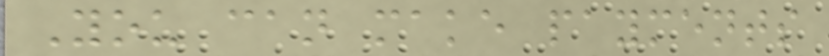You can make payments
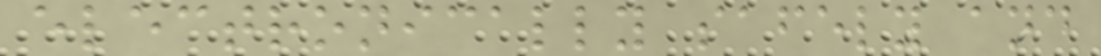electronically safely and
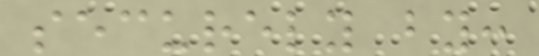securely by:
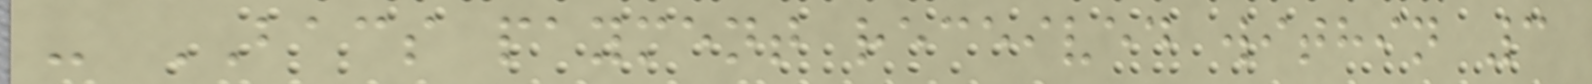- BACS payment received within 3
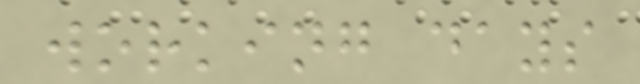working days
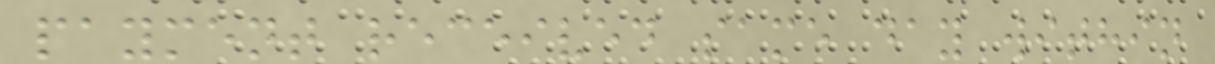payment received same day within
